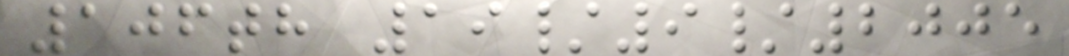106th 19/9/2005
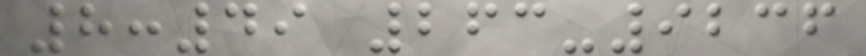8:49 263-9236
